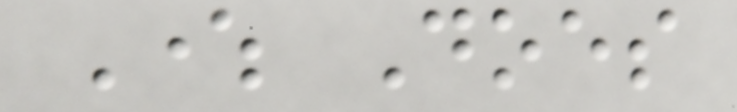Where Does
